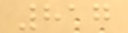817
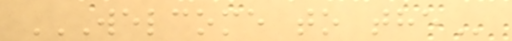WELCOME TO THE
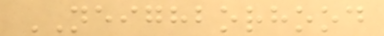NEIGHBORHOOD
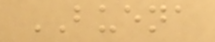BUENA
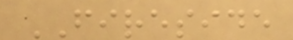FIRESIDE
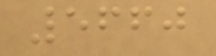5660
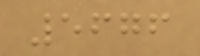5676
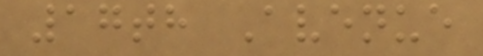17th Avenue
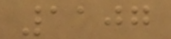1107
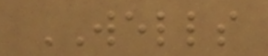WELLS
